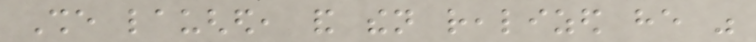She laughed, and then realized he was
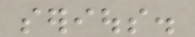serious.
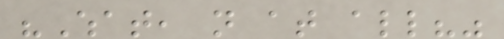"What, not at all?"
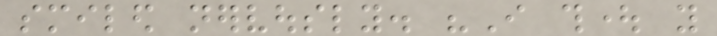smiled nervously. "I thought you
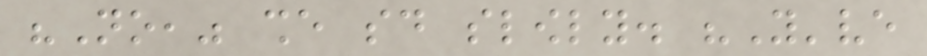"No," she said slowly. "You've
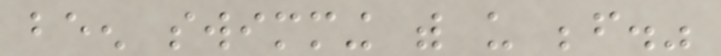been swimming with us before."
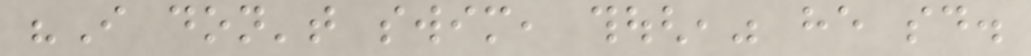"I don't swim, though," he said.
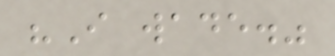"I wade."
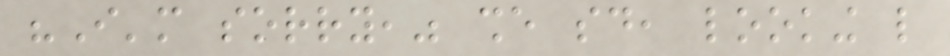"I'm sorry," she said, looking like
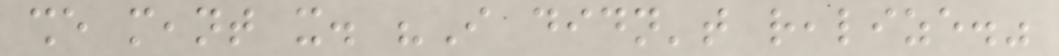she meant it. "I didn't realize."
